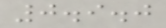0.9.0
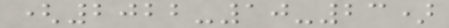(2022-10-23)
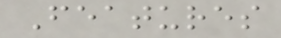Features
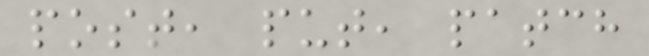post, put, patch
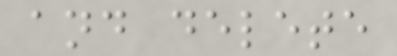and delete
